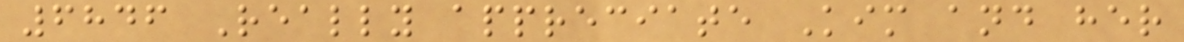6846 Really appreciate Kim and her
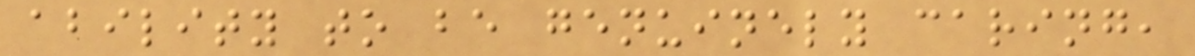ability to be genuinely caring,
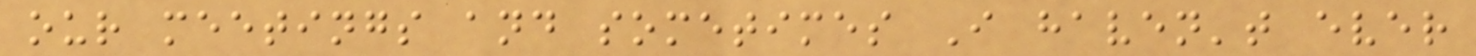our meetings and sometimes I haven't ever
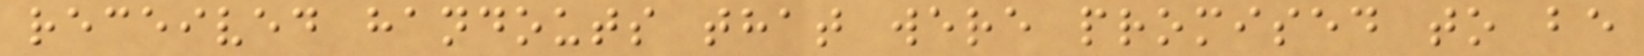received handouts that were promised to be
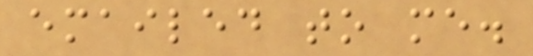emailed to me.
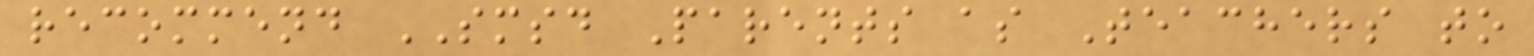recommend SMSD Parents as Teachers to
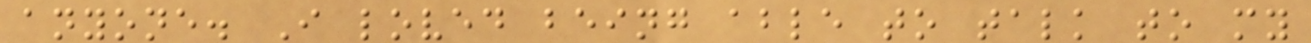anyone. I loved being able to talk to my
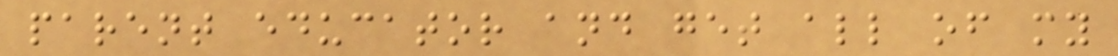parent educator and get all of my
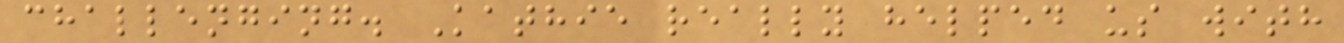challenging. Kathie really helped us with
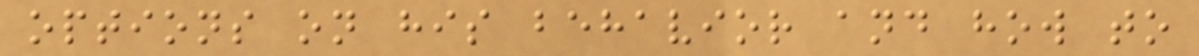options on his behavior and how to
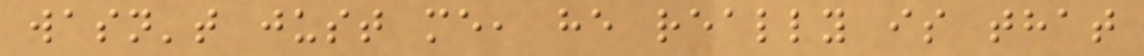wasn't just me, he really is that
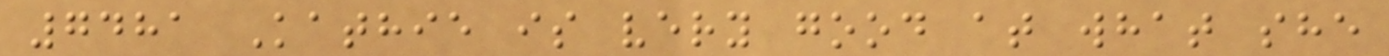7481 Kathie is very good at what she
